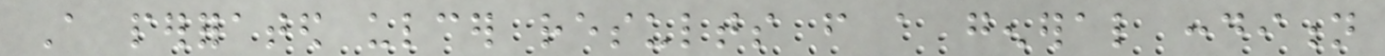A perforated ulcer results from a general condition
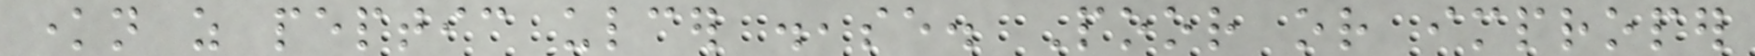known as peptic ulcer disease. Poor or improper
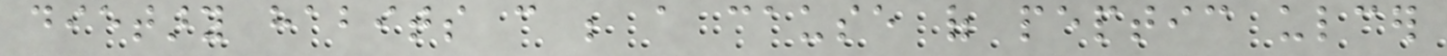dietary habits can be a cause of peptic ulcer
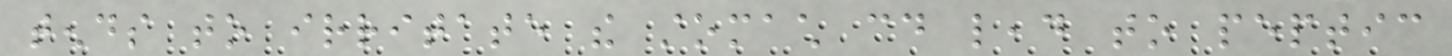tends to irritate the stomach could lead to peptic
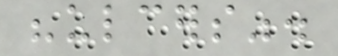"ulcers".
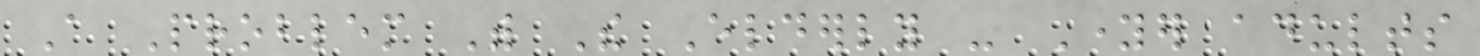A Problem With The Elderly - Younger adults
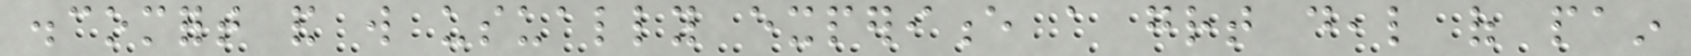discomfort and will usually experience a great deal of pain
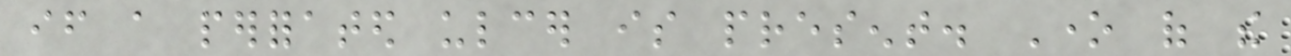if a perforated ulcer is present. One of the
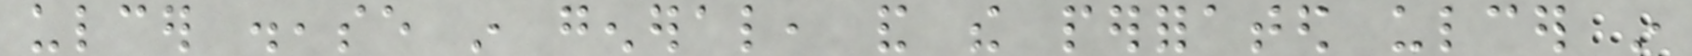ulcer disease in general, and the perforated ulcer in
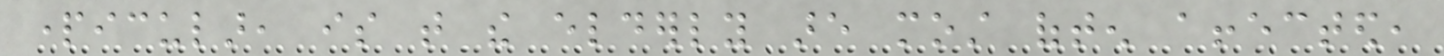particular, is that the elderly are most often affected,
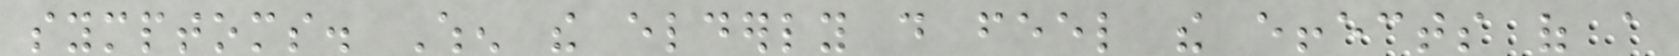symptoms. When the elderly do feel the effects of a
